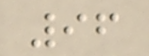96
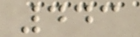443
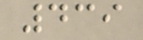439
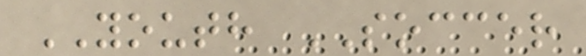YOUTH SOCCER
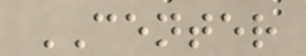CENTER
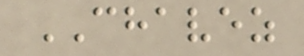CHAVEZ
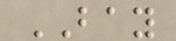BAY
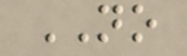NO
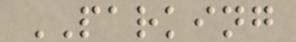PARKING
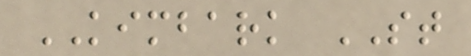KIMBARK ST
